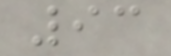93
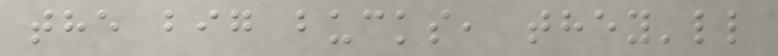the big bucks, they'll
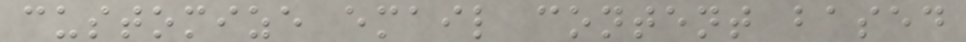customize email content based
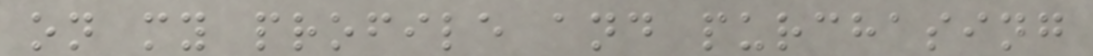on my profile and purchasing
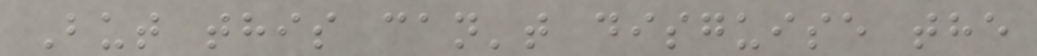But this can't disguise the
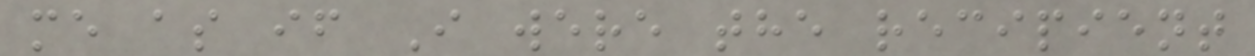me as if I were the recipient
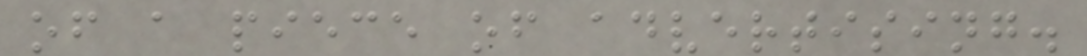of a piece of advertising.
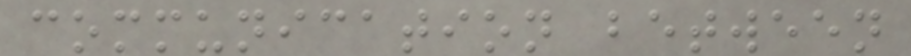communication between
